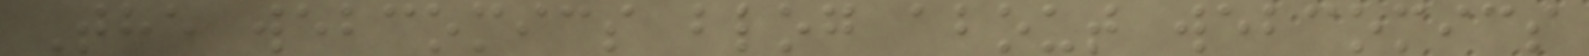The webcomics blog about webcomics
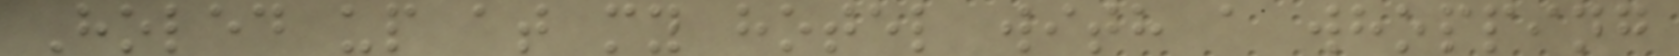Holed up at my hotel with a whopping
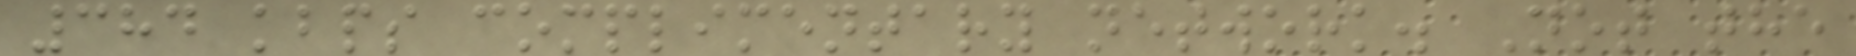384 kbps complimentary network. Not the
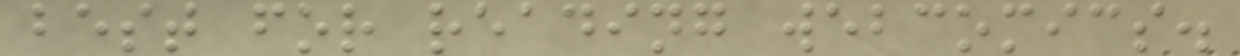best for reading webcomics.
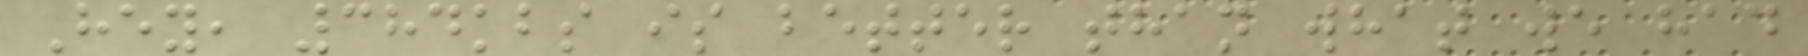Hey, 384kbs is better than what we had
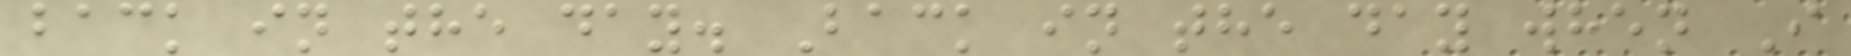back in the day. Back in the day when I
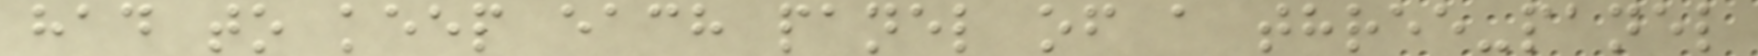had to keep each panel of a three-panel
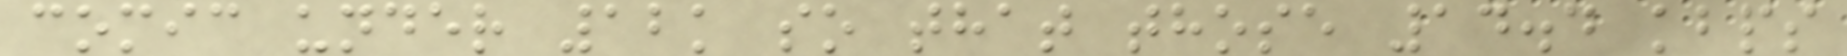comic under 12k so that those 14.4 kbps
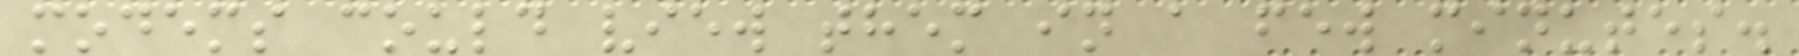modems could view them in a few minutes.
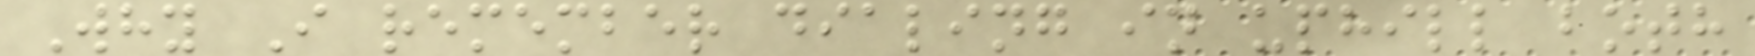Why I remember dialing in uphill both
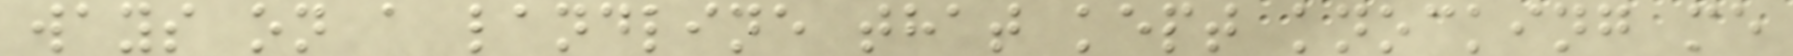ways on a landline that kept knocking me
